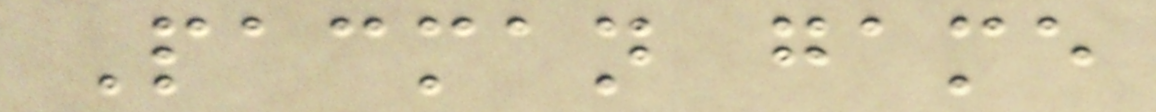Pacman game
